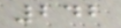242
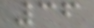36
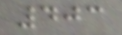403
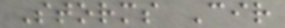Storms Cir
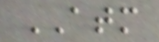ATM
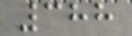388
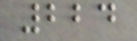224
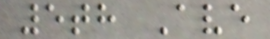5th Ave
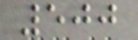500
